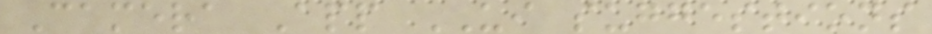Camera App UI suggestions
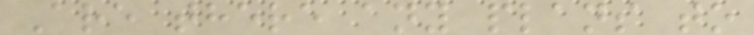Are there any plans to
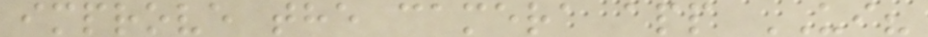improve the camera app UI?
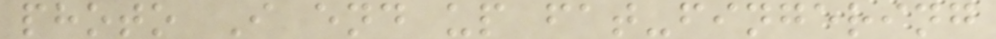photo I end up fat-fingering
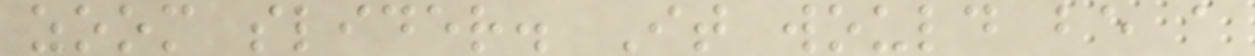zoom slider. It would be a
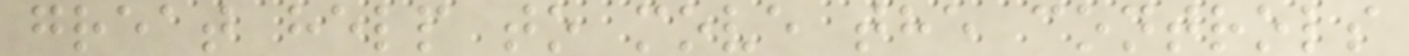great help to move the controls
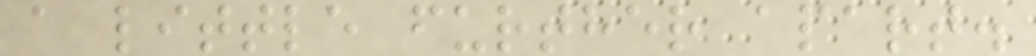a little further apart.
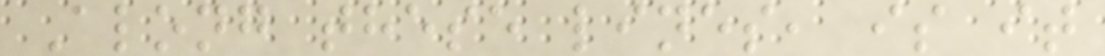Along these lines, is it
